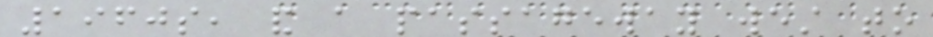1960s, and a passageway west to
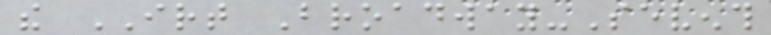the IRT Broadway-Seventh
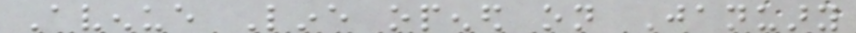Avenue Line opened on January
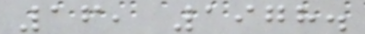16, 1978.
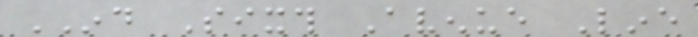IND Sixth Avenue Line
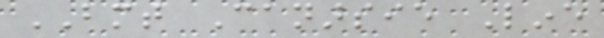BMT Canarsie Line
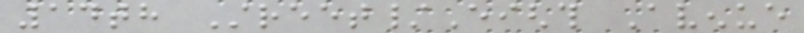14th Street/Eighth Avenue
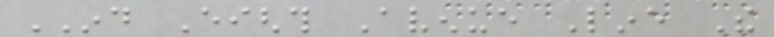IND Eighth Avenue Line The
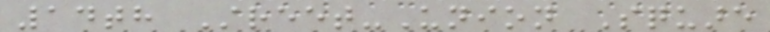14th Street-Union Square
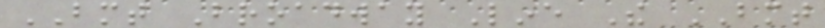BMT Broadway Line The BMT
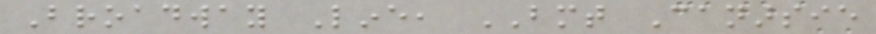Broadway Line, BMT Canarsie
